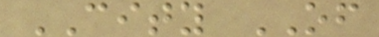CITY OF
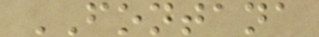FONTANA
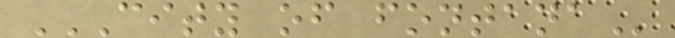CITY OF FONTANA
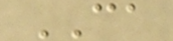CA
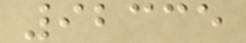92335
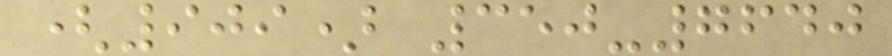(909) 350-7640
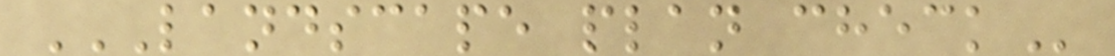LANDSCAPE PLAN CHECK
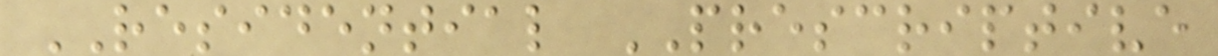RESIDENTIAL PRESCRIPTIVE
